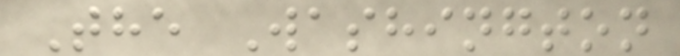The Washington
